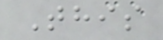This
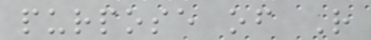purpose of R
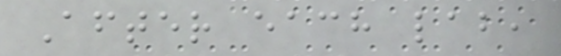After each lab,
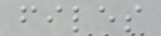files
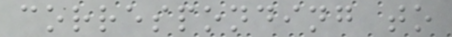corresponding to
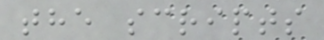the scripts
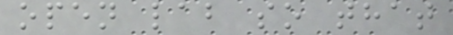open lab so that
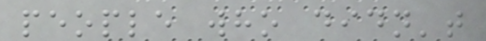people who didn't
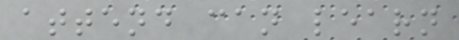attend can learn
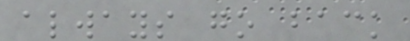always go back
